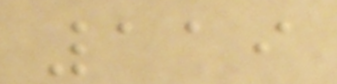119
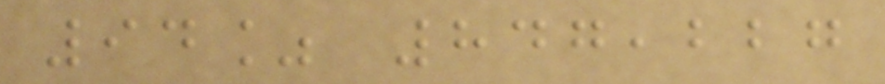94% 847,227
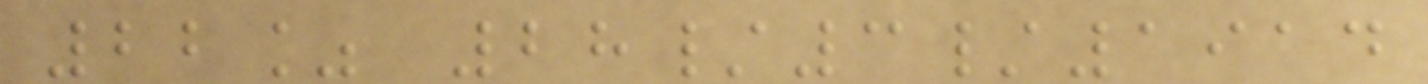22% 28/3/1914
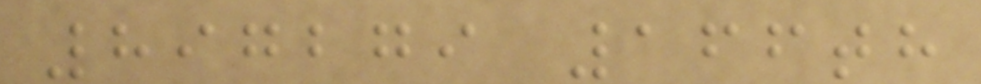897279 166th
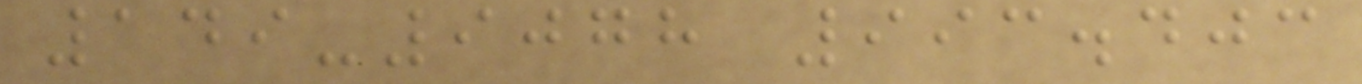149-9078 993.403
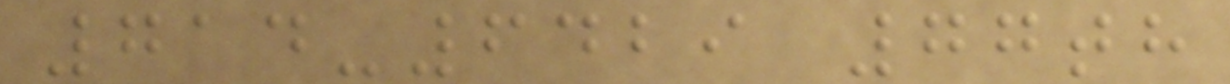714-6429 77th
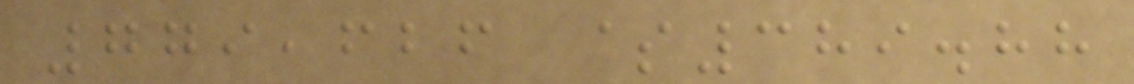779,626 $389.88
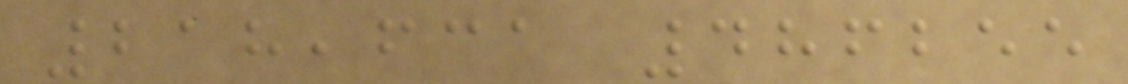218,631 486255
